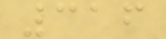316
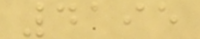4195
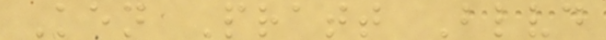Ken Pratt Blvd
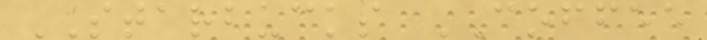STARBUCKS COFFEE
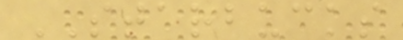STARBUCKS
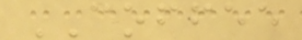COFFEE
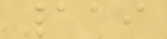119
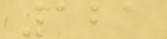121
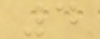4
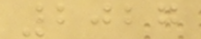2027
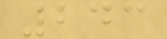243
